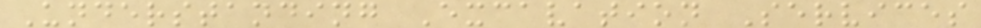Understanding Excavation Services
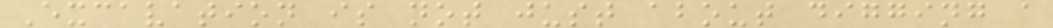Excavation is not just about digging a
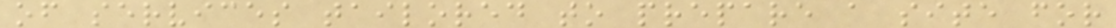of services tailored to prepare a site for
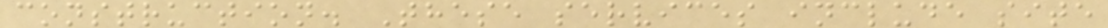construction. These services include site
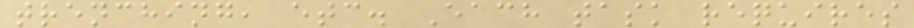trenching, etc. Each task requires
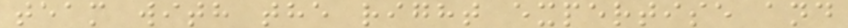team with the right expertise and
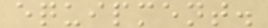equipment.
